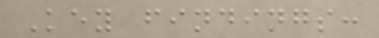Key findings:
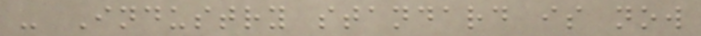- Industry standard is now
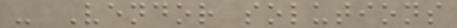- Vendor solutions
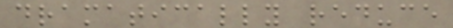dramatically reduce
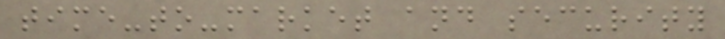time-to-market and security
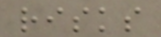risks
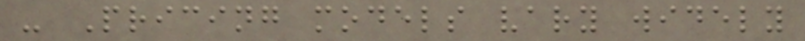- Pricing models vary widely
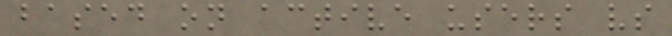based on active users vs
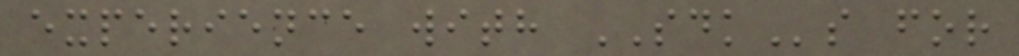experience with SDKs for
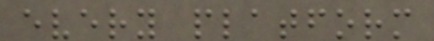every platform
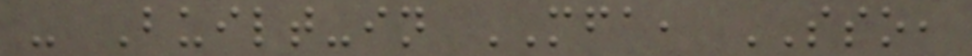- Built-in MFA, SSO,
